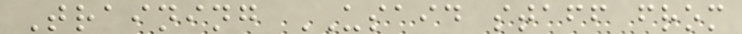Training USAID staff from
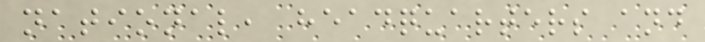national, headquarters and
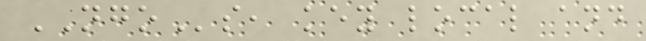NGOs, key local and
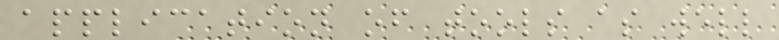application of tools as well
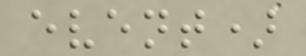event)
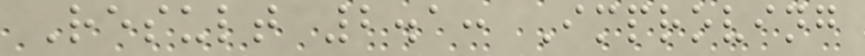Result 2.1: Improving
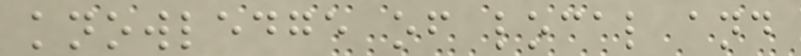knowledge of local and
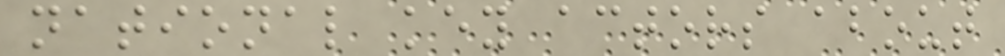national key actors about
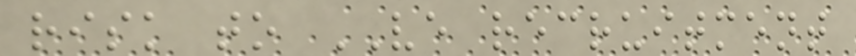risk to VE recruitment
